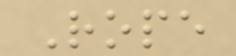Rope
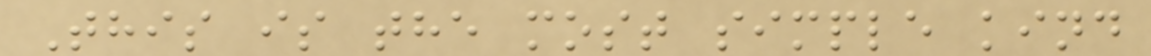This is the most simple kind
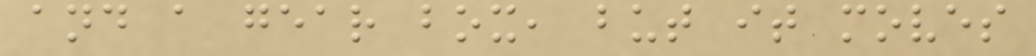and a gear box, but it moves
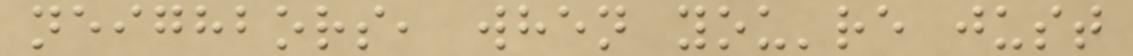neighbors, when you're just
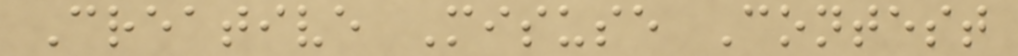Creative Misuse Contest
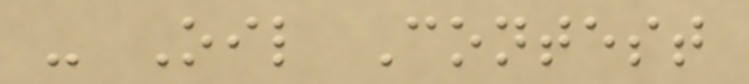- Oil Contest
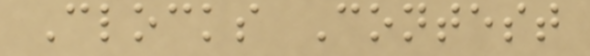Clocks Contest
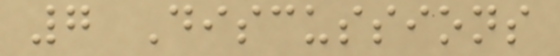7 Discussions
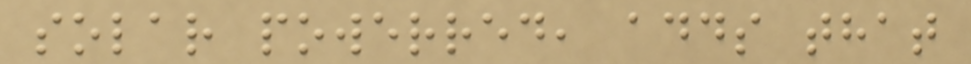solar powerred, adds that
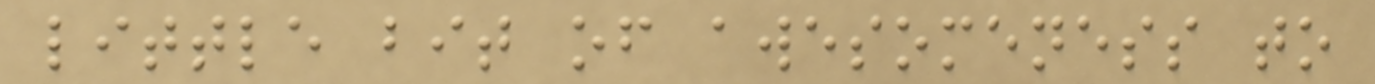little bit of awesomeness to
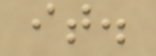it.
